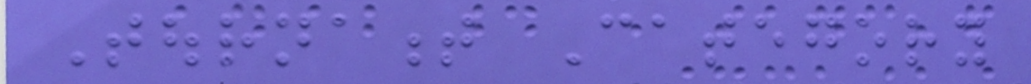Tournament Category
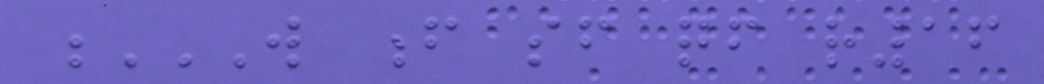W F SF QF R16
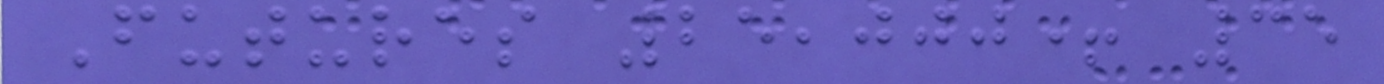Futures 25,000+ 35
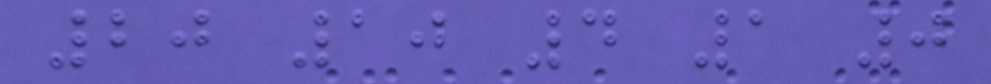20 10 4 1 0
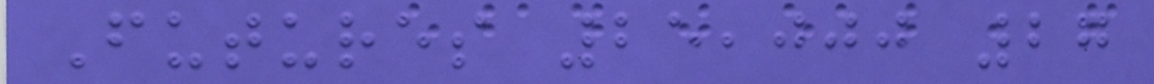Futures 25,000 27
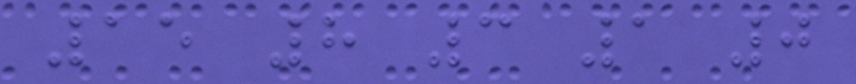15 8 3 1 0
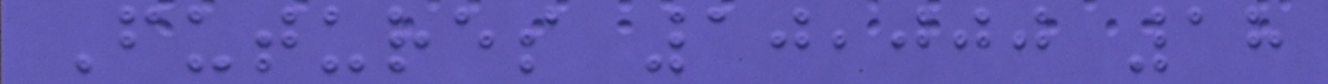Futures 10,000 18
